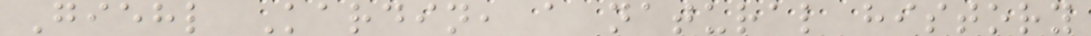Giehl Kardin, a natural history
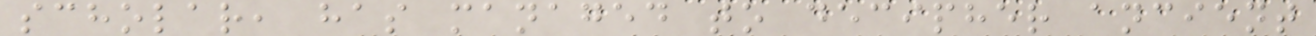scholar, has managed to decipher ancient
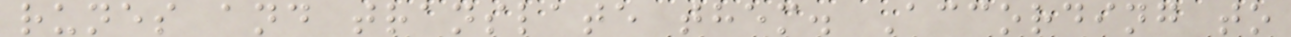runes and translate them. According to
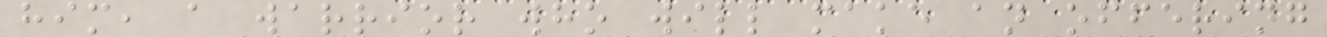him, a warrior who will make an offering
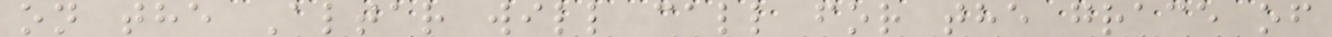on the Altar will call for the grace of
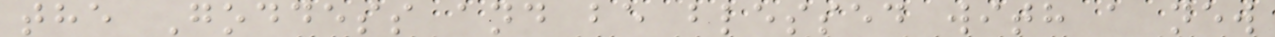the Goddess and be blessed with a new
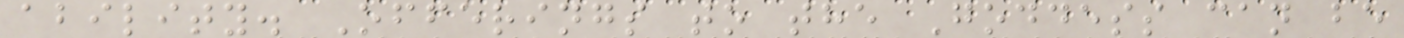ability. Offerings to the Goddess can be
